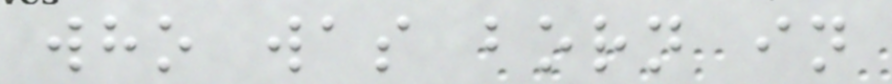who was born in
